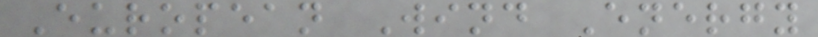European Wind Energy
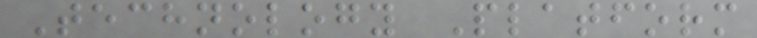Technology Platform
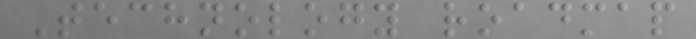Technology roadmap
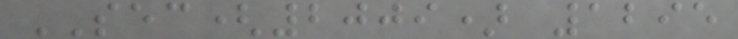SEC(2009) 1295
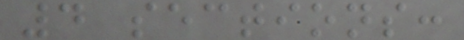4 sections:
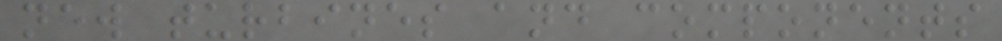new turbines and components
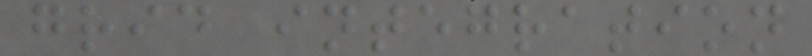grid integration
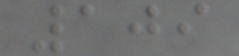109
